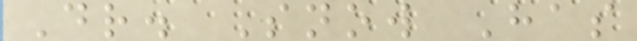Dr. Snow Has
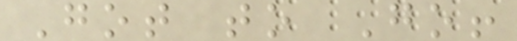Got to Go!
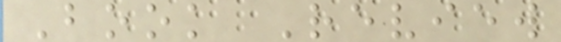Book Review
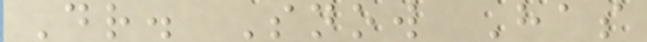Dr. Snow Has
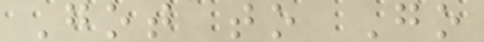Got to Go
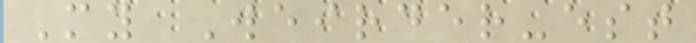My Weirder-est
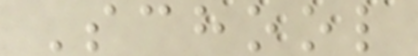School
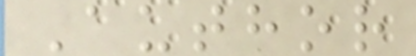Author
